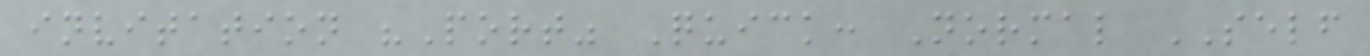invitation "Port" Quick: Normal SELF
